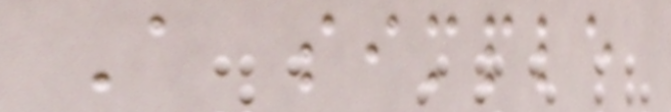A simple
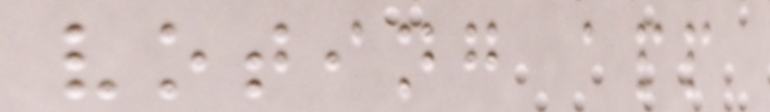voting app
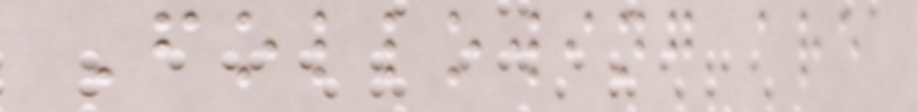Following are
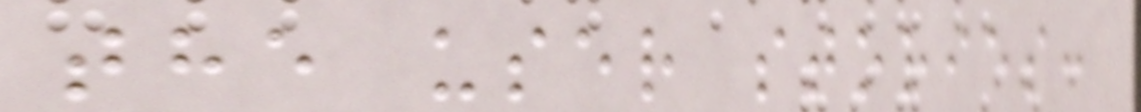the user stories:
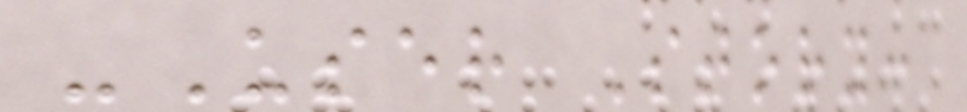-User Story:
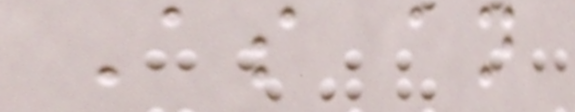As an
